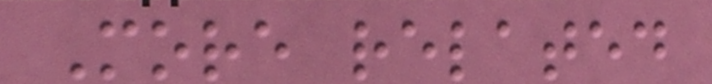More related
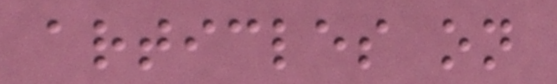articles on
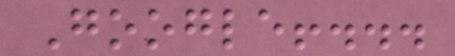Google!...
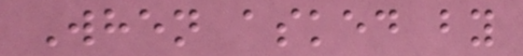When asked by
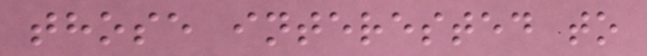those interested to
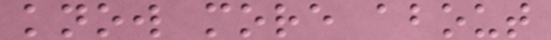know more about
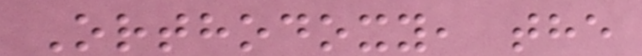Orthodoxy, the
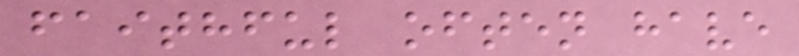faithful often have
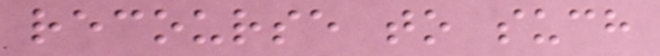recourse to such
